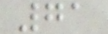71
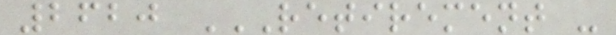2620 RETIREMENT -
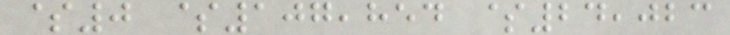$0 $107,854 $24,023
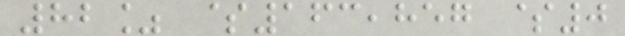82% $163,857 $0
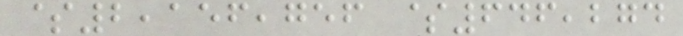$2,156,756 $646,274
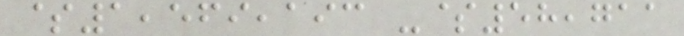$1,569,193 -$58,711
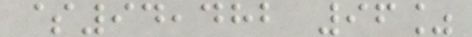$94,482 96%
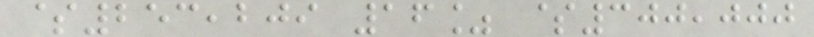$253,209 16% $300,000
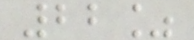22%
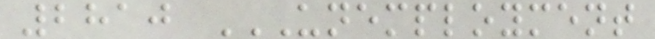2810 UNEMPLOYMENT
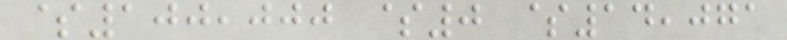$100,000 $0 $14,071
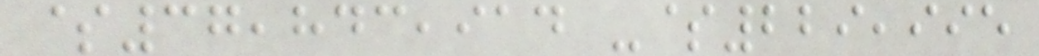$37,843,914 -$229,995
